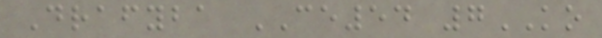Drafyba CE54 7KO
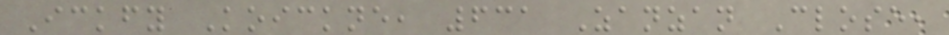Ickfy Koickne, 631 Zanzan Close,
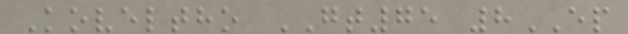Koveltho GT75 8EP
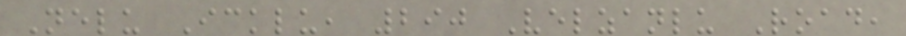Nelu Icklu, 290 Velzanlu Road,
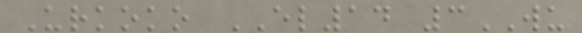Urkoko EL14 3WU
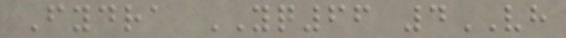Fydra YQ66 4VH
